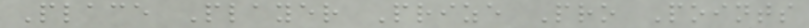Place Player Prize Pro Points
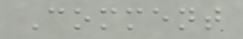Comment
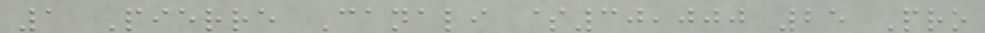1 Pierre Canali $30,000 25 Pro
